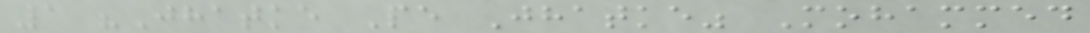1 "Jhatke Pe Jhatke" Mohammed
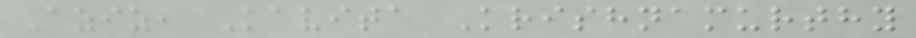Aziz, Kavita Krishnamurthy
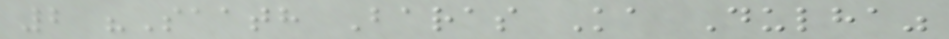2 "Saath Baras Ka Dulha"
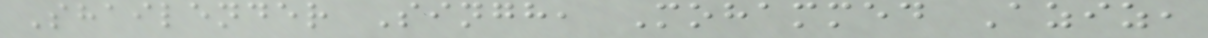Shailender Singh, Mohammed Aziz,
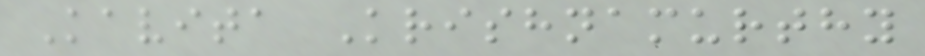Kavita Krishnamurthy
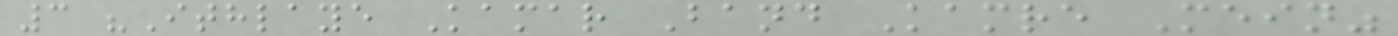3 "Ithlaye Kamar Band Kamre Mein"
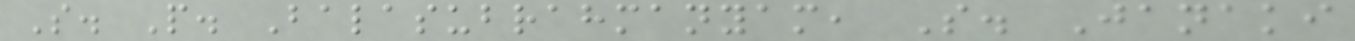S. P. Balasubrahmanyam, S. Janaki
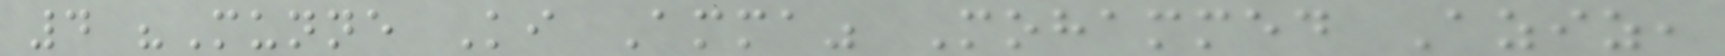4 "Munne Ki Amma" Mohammed Aziz,
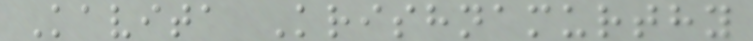Kavita Krishnamurthy
